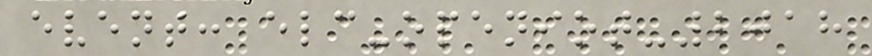event: elc-openiot-2018
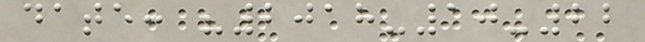date: "2018-10-22
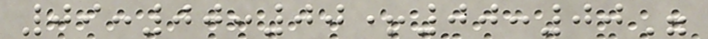09:00:00+00:00"
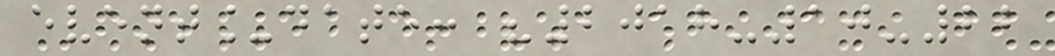event_date: "2018-10-22
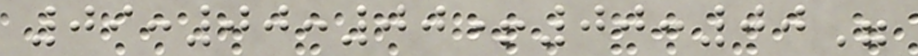09:00:00+00:00"
